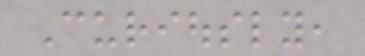Curiously,
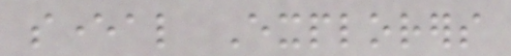several Explorers
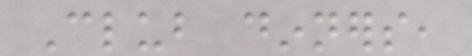Club dinners,
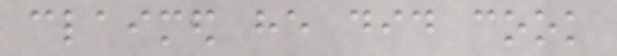claimed he did cook
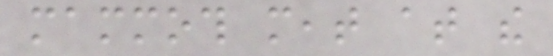mammoth meat at the
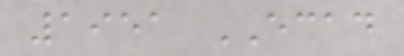1951 ECAD
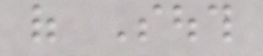of South
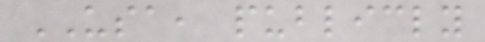USA, publicly
